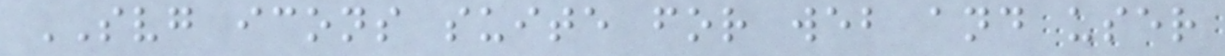SVG icons suite for web and user
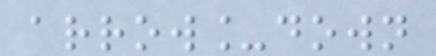arrow_down
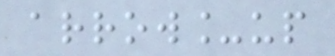arrow_up
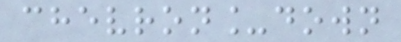chevron_down
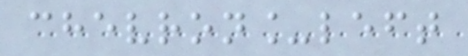chevron_left
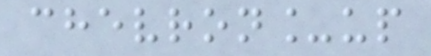chevron_up
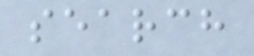search
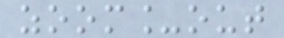zoom_out
